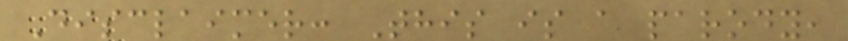Disclaimer: This is a parody,
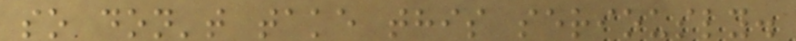so don't take this seriously.
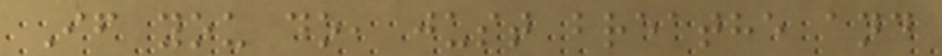If you do, just breathe and
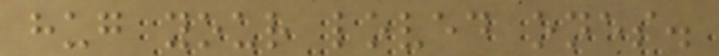hug your loved ones.
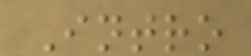Intro
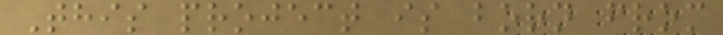This project is born from
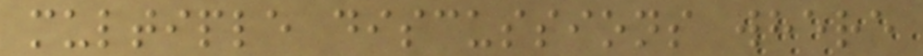multiple discussions where
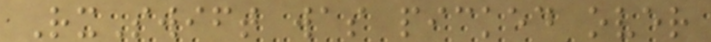RxSwift was picked over
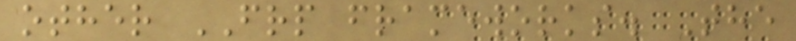other FRP frameworks. The
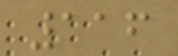116
